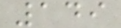149
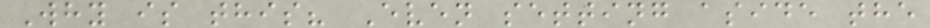Why is this? Even setting aside the
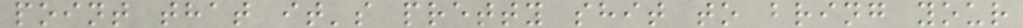point that it's pretty shit to bring your
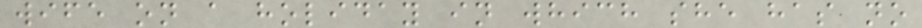wife on a holiday in which she has no
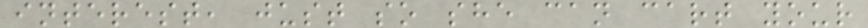interest, just so she can cart your
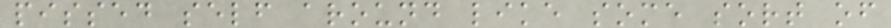pissed self around like some sort of
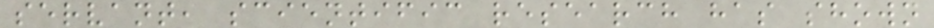servant, scientific research has shown
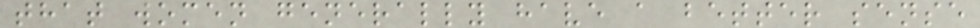that women generally have a better sense
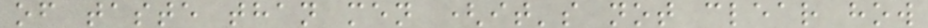of taste than men (it's not clear how
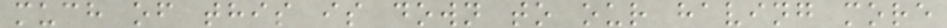much of this is down to our having more
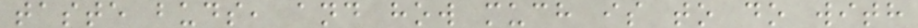taste buds, and how much is to do with
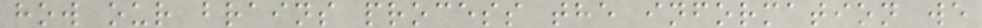how our brains process the information we
